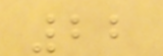22
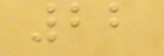22
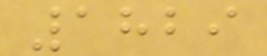1829
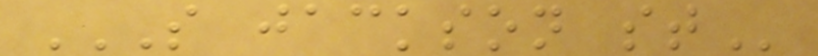S JACKSON ST
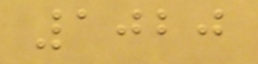1020
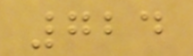724
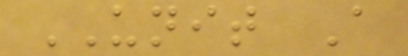UNIT A
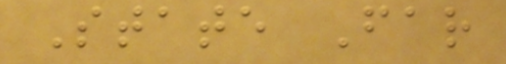State Far
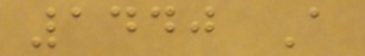1440 A
